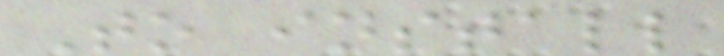To install
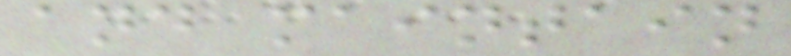and maintain
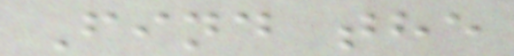Find the
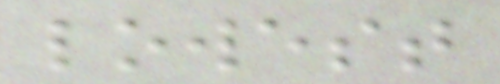lowest
